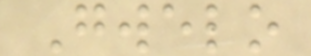Gwelo
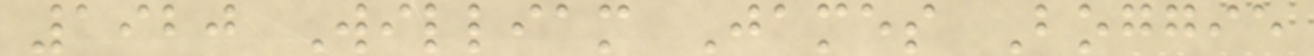1920 William James Boggie
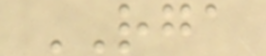RGA
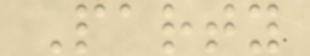Party
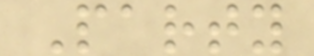Party
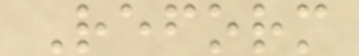Reform
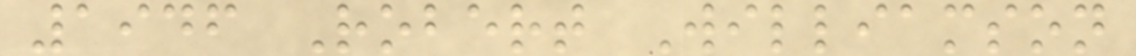1946 Robert Williamson
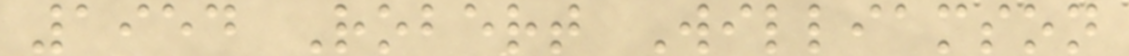1954 Robert Williamson
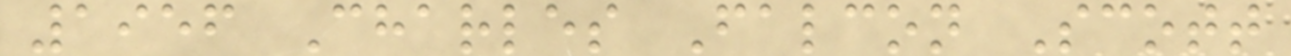1956 Charles Falcon Scott
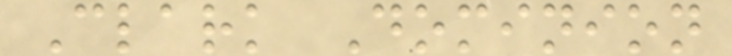Clark Dominion
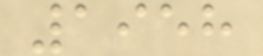1958
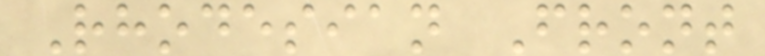Rhodesian Front
